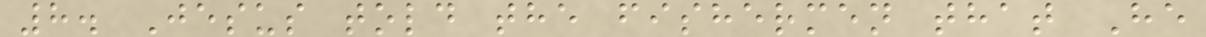8. Jesus told the fishermen that He
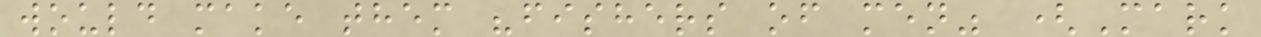would make them "fishers of men" (Mark
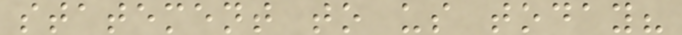statement to us today?
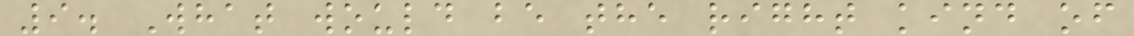9. What would be the right kind of
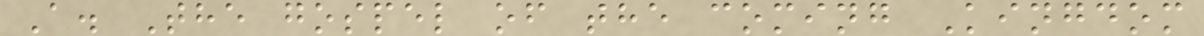A. The gospel of the coming Kingdom
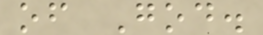of God.
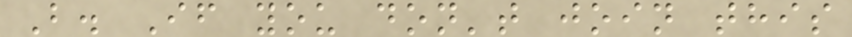B. If you don't join this
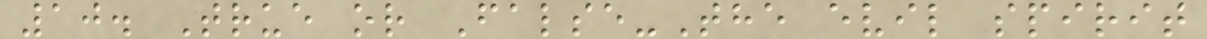10. True or False-The evil spirit
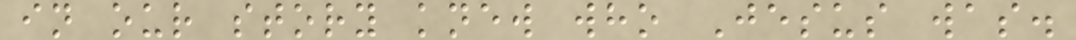in our story knew who Jesus was.
